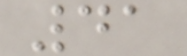41
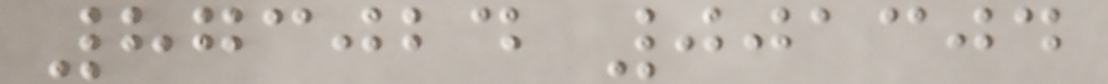873024 001304
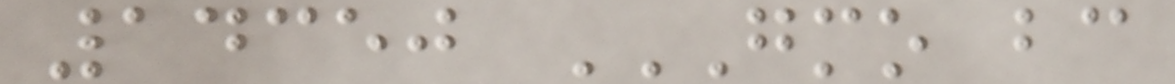14350 GMO BC
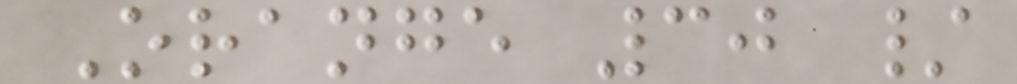Orange 30 /
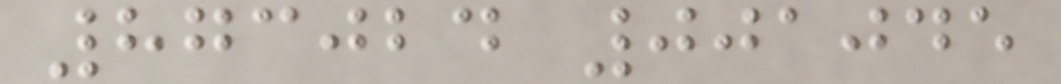873024 001045
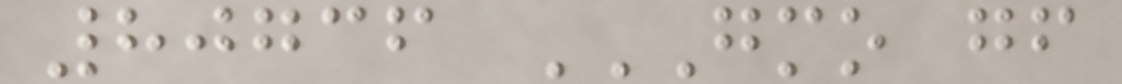80736 GMO GF
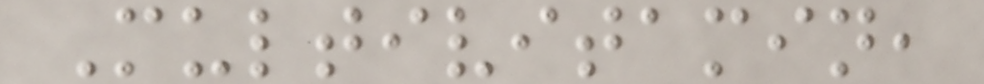Multivitamin,
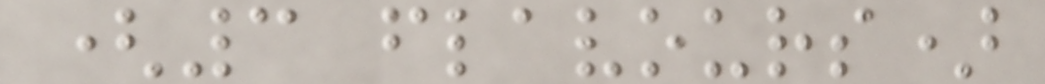(3 flavours)
